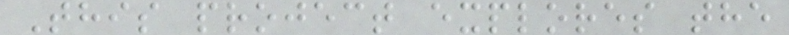This project explores the
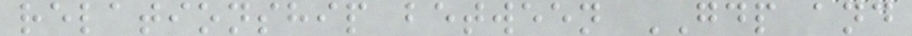relationship between GDP and
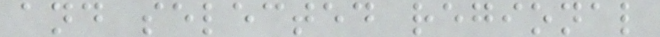and selected regional
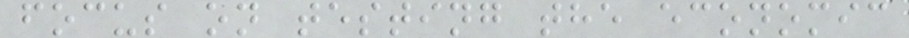focus on testing the economic
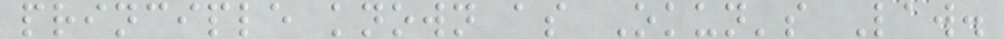principle known as Okun's Law.
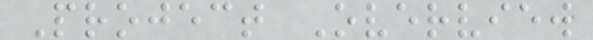Project Overview
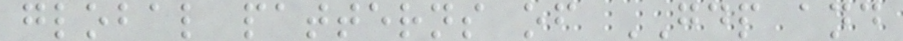global patterns of GDP and
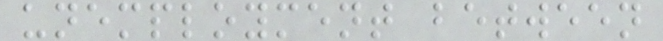unemployment between
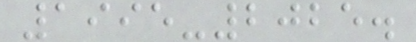1995-2025.
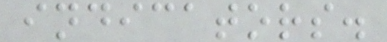indicators.
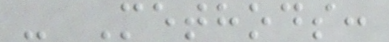- Methods:
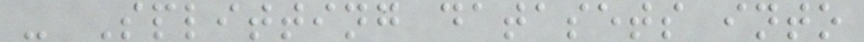- Splitting datasets into
